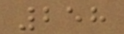258
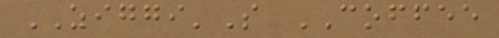ZIGGI'S COFFEE
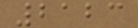2123
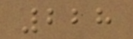228
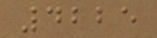4225
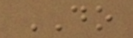DO
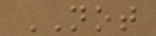NOT
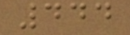444
